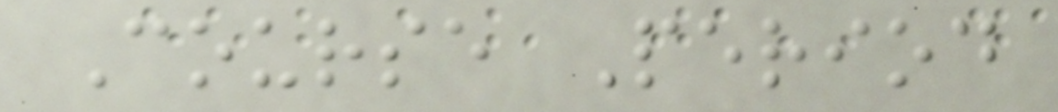Course Period
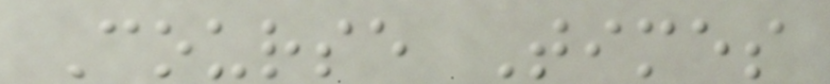Course Times
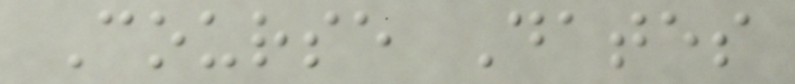Course Dates
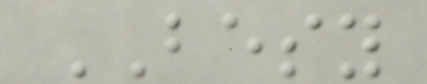BESY
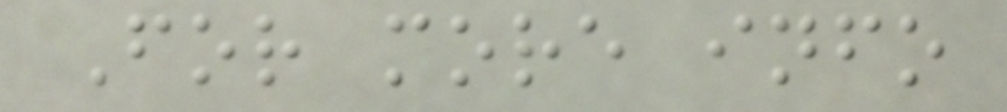For more info
